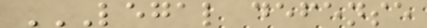LEGAL DEFENSE
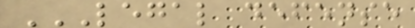LEGAL DEFENSE
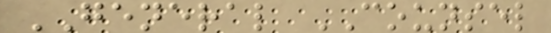GENERAL COUNSEL
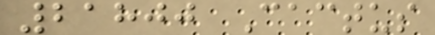21800 Cactus
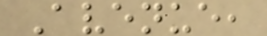Avenue,
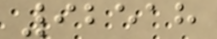92518
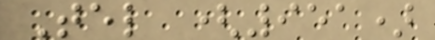Tel (951)
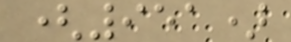(951)
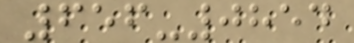656-0854
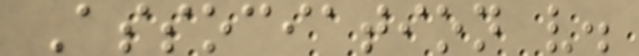Association v.
